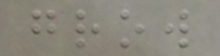grow
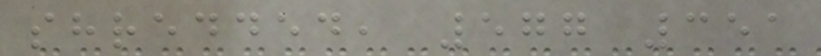shredded, 577 351
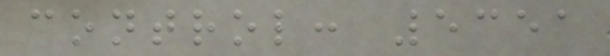control: 5351
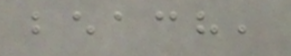beach,
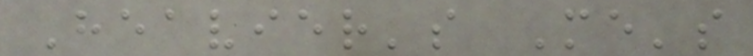Heavier's Me's
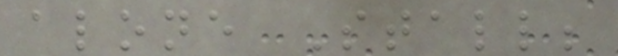alone Stall;
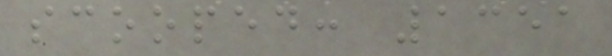scooped: 1351
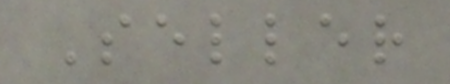Seller
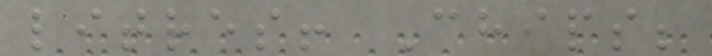litres! Chips;
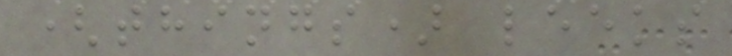(things) leeks
